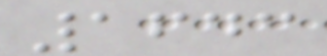1643
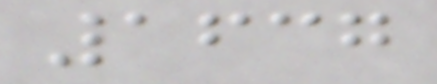1637
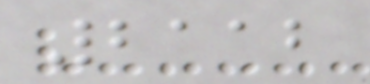2112
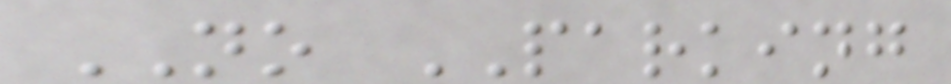NO PARKING
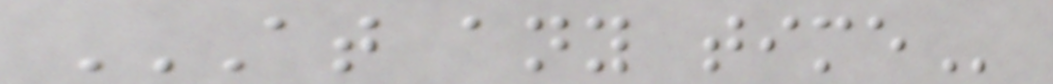AT ANY TIME
